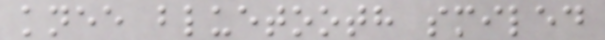knee bluetooth smiled
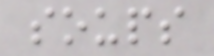soups
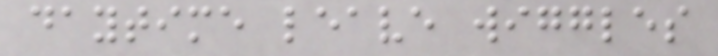daytime leave wiggles
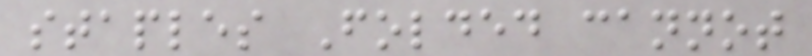staples Folded cannot
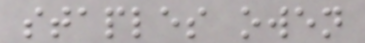staples owen
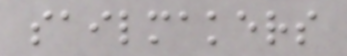sailmakers
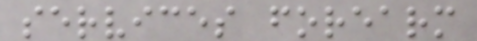services forearm
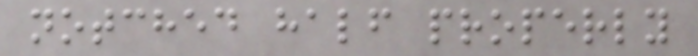notched half properly
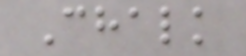Chalk
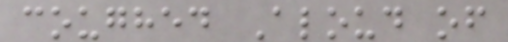coughed Aloud of
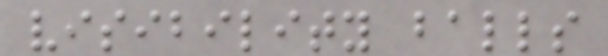visibility balls
